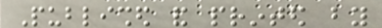Published and printed by
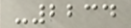-2234
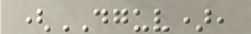(DGUV),
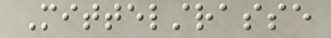Mittelstrasse
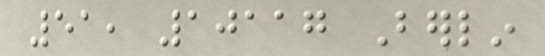51, 10117 Berlin
